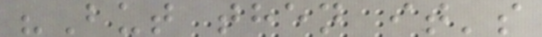"But then it's
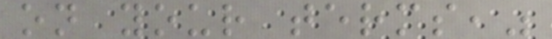on your terms,"
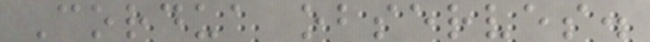Cordua observes.
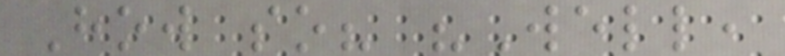How so? "Well,
